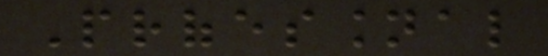Professional
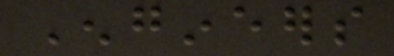Engineers
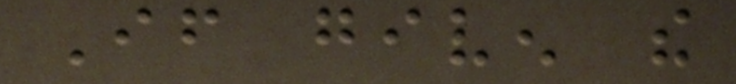If given the
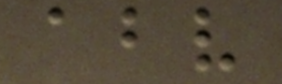above
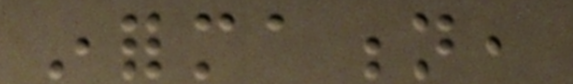information,
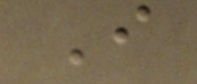I
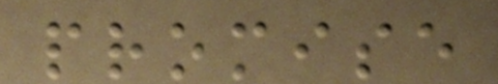promise
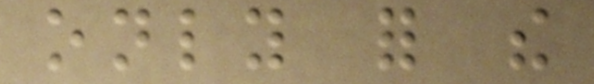only for the
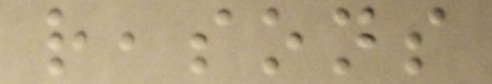reasons
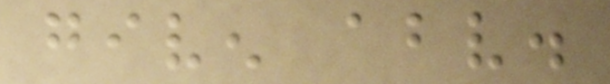given above.
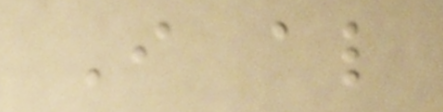I also
